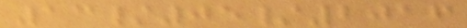13/05/2016
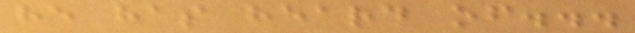he has heard of...
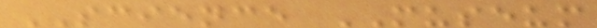SCIENCE MUSEUM
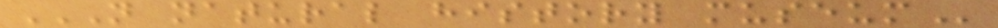N NATURAL HISTORY MUSEUM
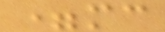=mc
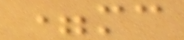=mc
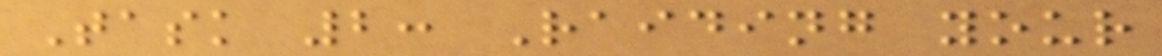Task 2: Raiding your
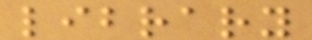library
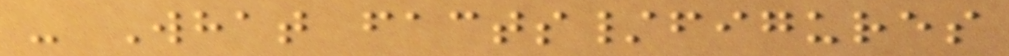- What facts/figures
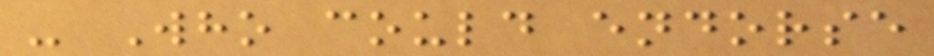- Who could endorse
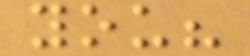you?
